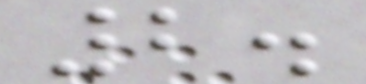2.
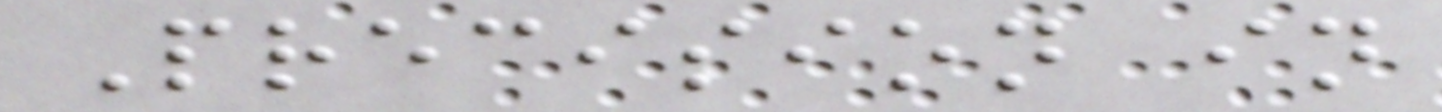Precision in
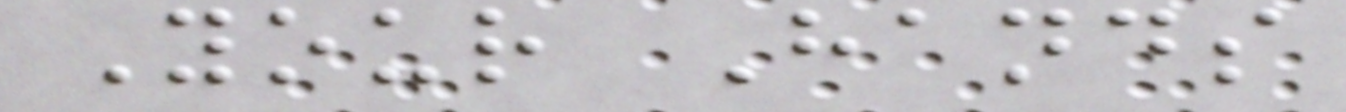Your Hands
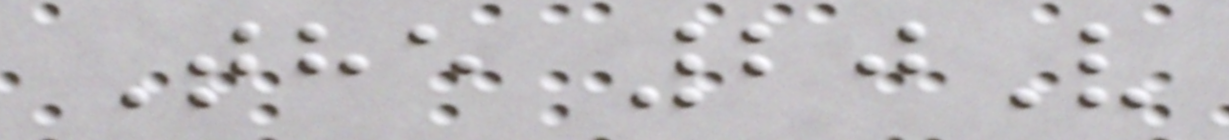The 20V
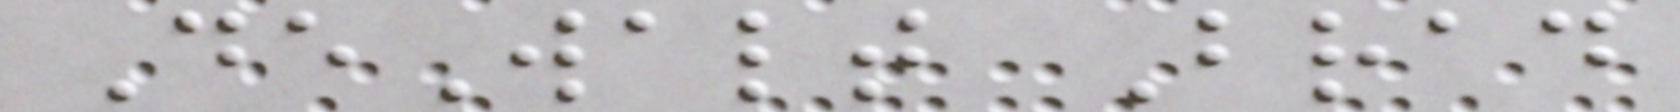DeWalt Brad
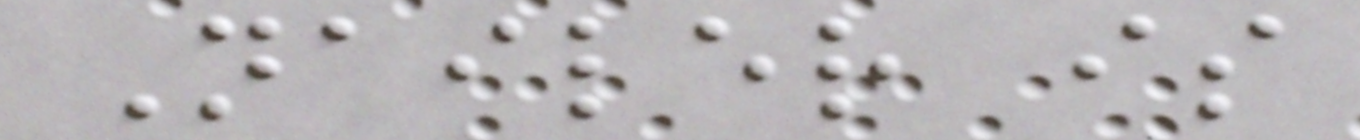Nailer is
